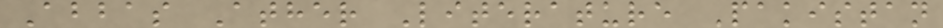Abbas Ather Literature Pakistan
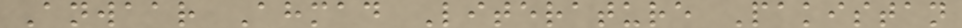Anwaar Ahmad Literature Pakistan
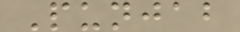Punjab
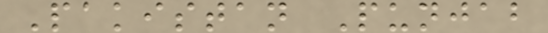Pakistan Punjab
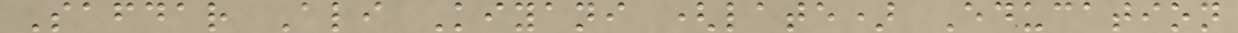Safdar Ali Kiyani (late) Education
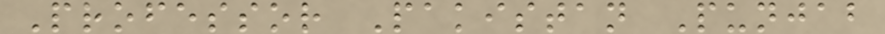Professor Pakistan Punjab
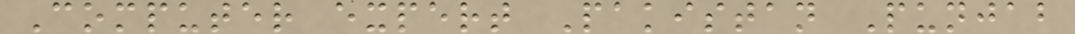Computer expert Pakistan Punjab
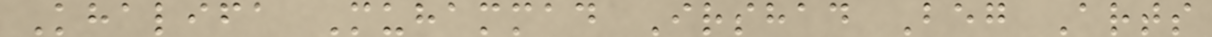Khalifa Muhammad Irshad Beg Arts
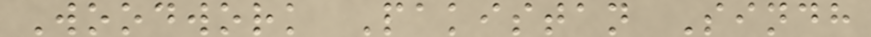Woodwork Pakistan Sindh
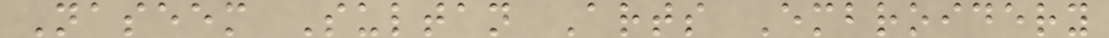Naseem Sultan Arts Embroidery
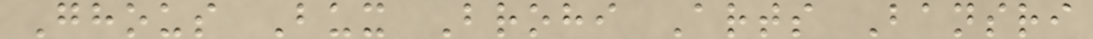Ghous Bux Brohi Arts Bansri
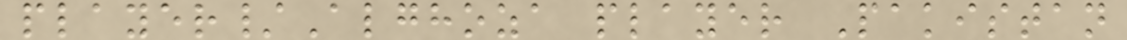player/Alghoza player Pakistan
